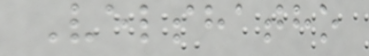Velshatho
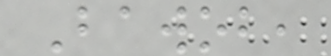Bawob,
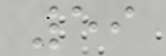59
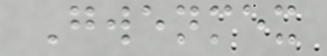Gwenmex
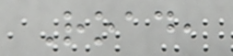Road,
